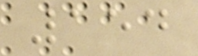154
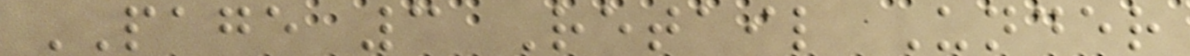PAGE 3 Retail Under
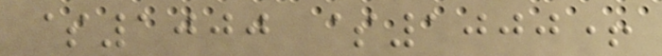$1000 $1000+
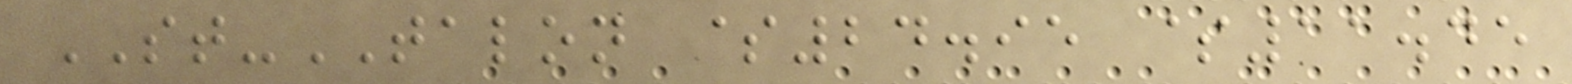ST-TALON $24.95 $11.45
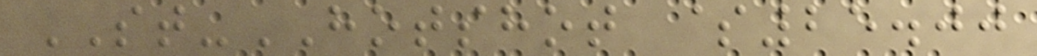ST-HOTSHOT $25.00
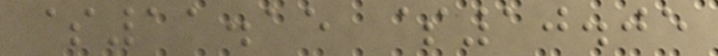$11.15 $10.05
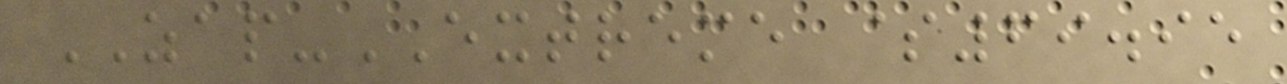ZAP-EXTREME $69.95
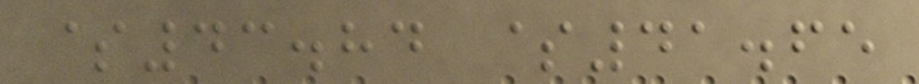$43.84 $41.65
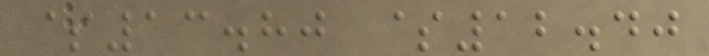$13.80 $12.40
